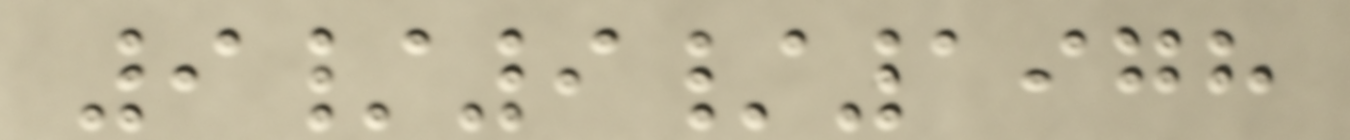9/9/1978
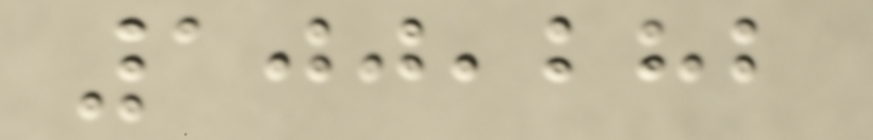100,282
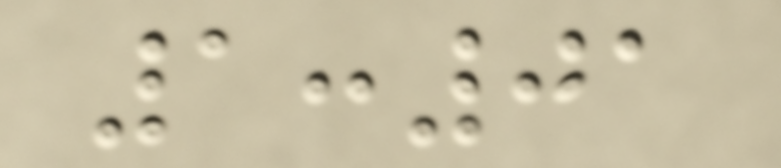1:01
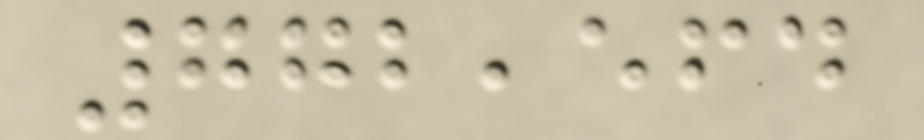772,564
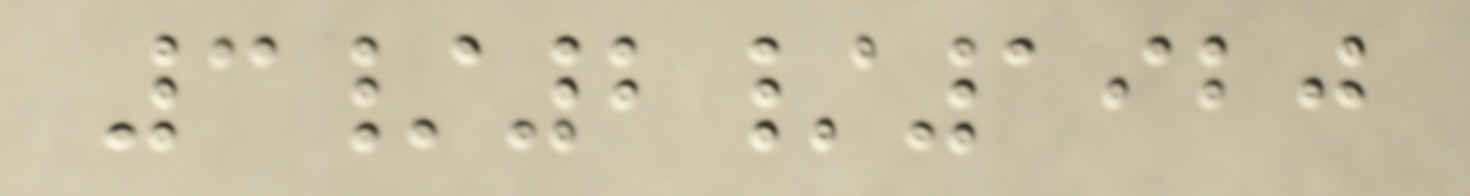3/2/1920
